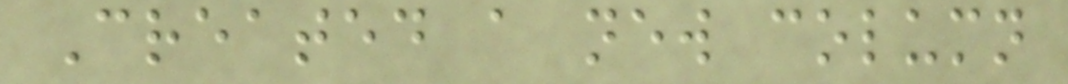Created a new column
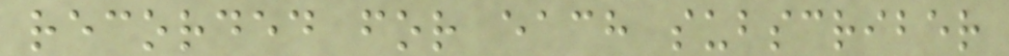recorded for each subscriber
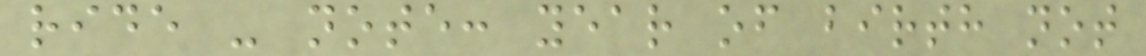ride - note: year of birth not
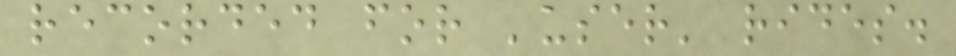recorded for 'user' rides.
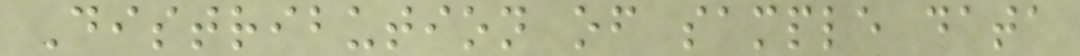Distribution of sample data
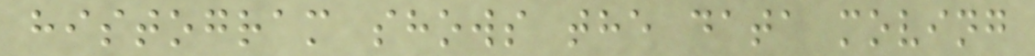histogram shows the data moving
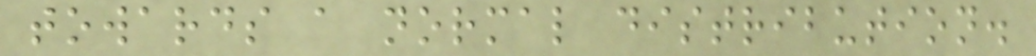towards a normal distribution.
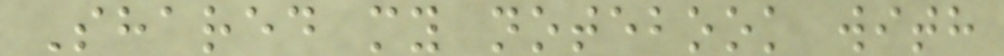Shared my notebook with
